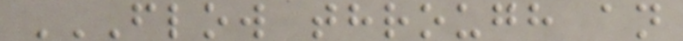FLOW THROUGH AN
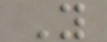Y
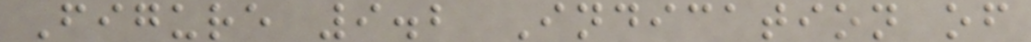Figure 9.2 Indication of
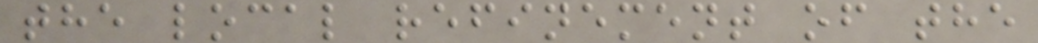the local refinement of the
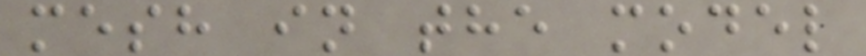mesh in the model
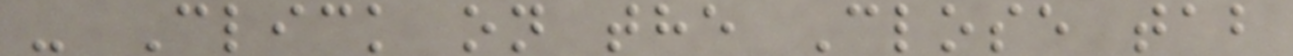- Click on the Close tab
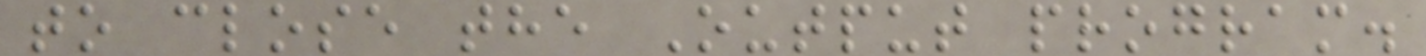to close the Output program.
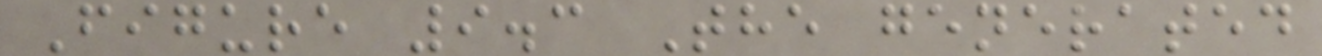Figure 9.3 The generated
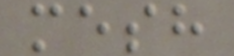mesh
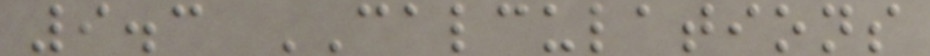9.3 CALCULATIONS
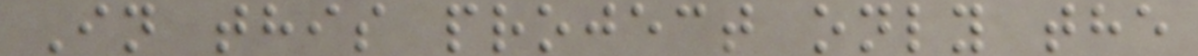In this project only the
